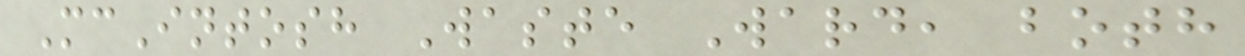McIntosh Waste Ward, both
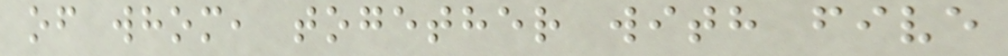of whom, together with five
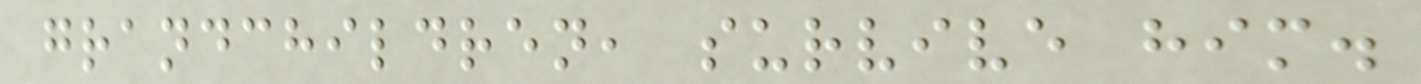grandchildren, survive him.
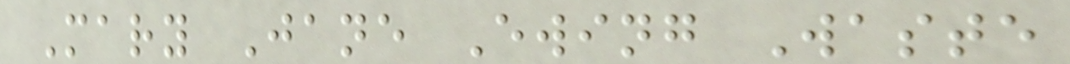Mary Jane Ewing Waste
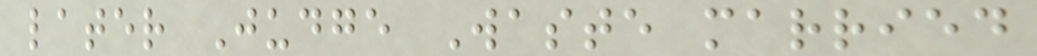later Judge Waste married
